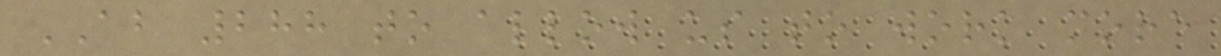AB 288 to allow us to work more
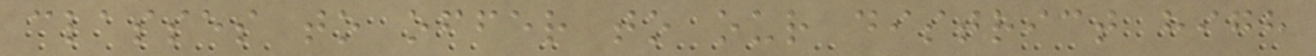classes to offer to our district high
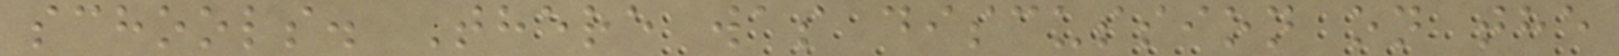schools. There was discussion on the
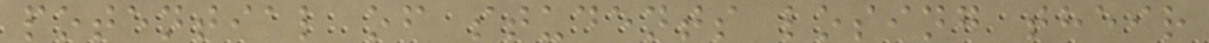potential of students losing their
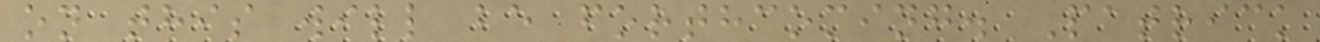on this will be forthcoming. Patrick
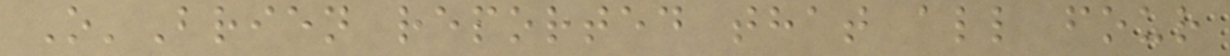O'Brien reported that all four
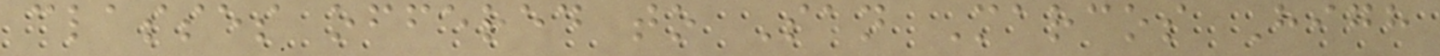classes offered to San Marcos High
